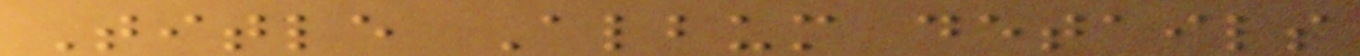Title Album details
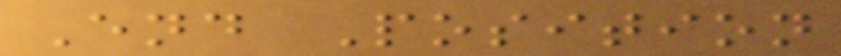End Position
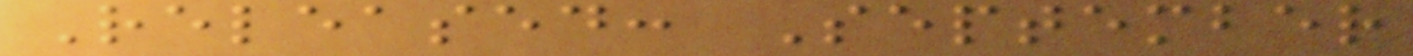Released: September
